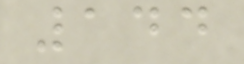144
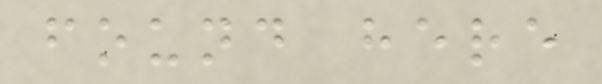found here
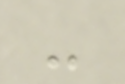-
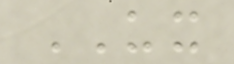UX
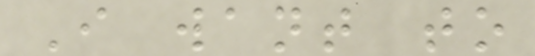I want to
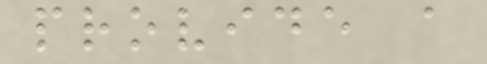provide a
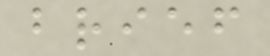brief
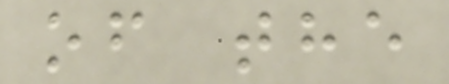of the
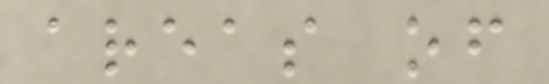areas of
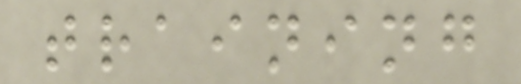training
